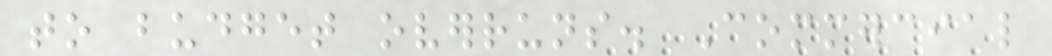to budget overruns. Commercial
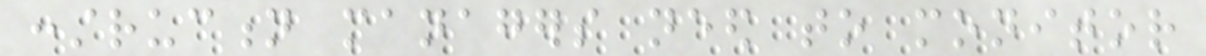construction managers need to monitor
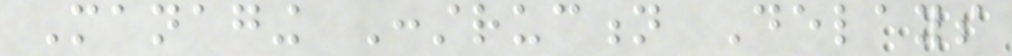Managing Construction Delays
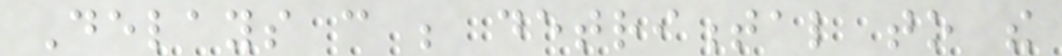Delays can be detrimental to the
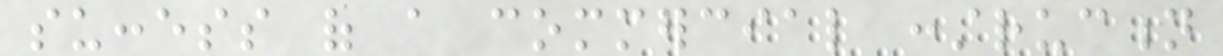success of a commercial construction
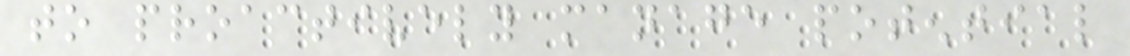to proactively manage potential
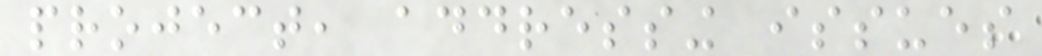project, addressing issues
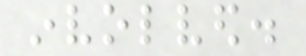involved.
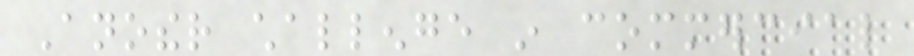Another challenge in commercial
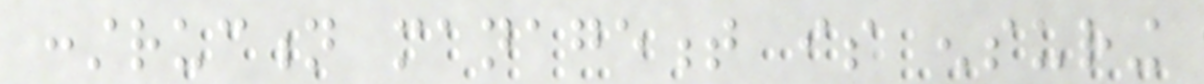construction management is ensuring
